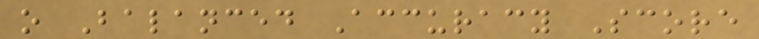o Balanced Accuracy Score
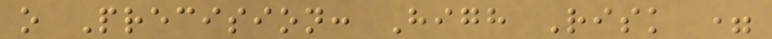o Precision: High Risk =
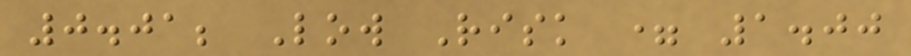0.01; Low Risk = 1.00
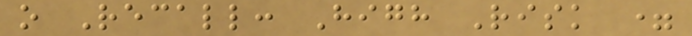o Recall: High Risk =
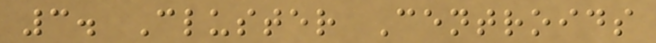3. Cluster Centroids
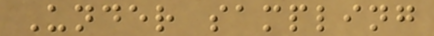Under sampling
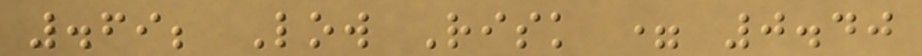.69; Low Risk = 0.40
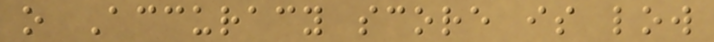o Accuracy score is low
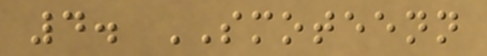4. SMOTEENN
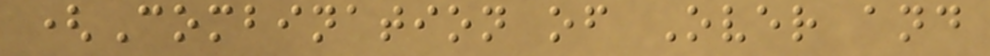(Combination of Over and
